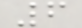6
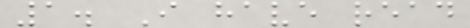1. I have read
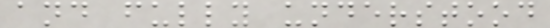and fully understood
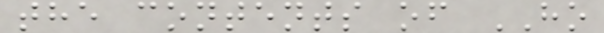the contents of HO
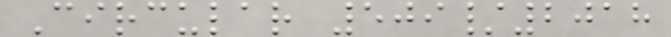Circular 509/2018
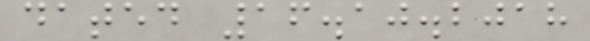dated 16.10.2018
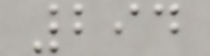294
